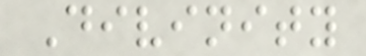Divinity
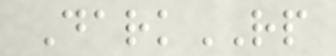DarkRP
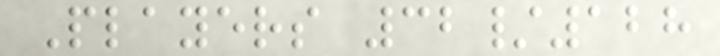Players 32/128
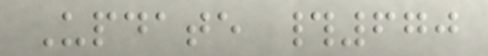Update #670
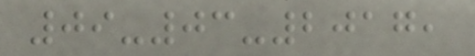09-03-2017,
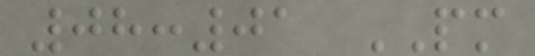08:01 PM
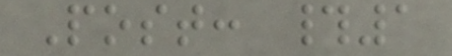Post: #1
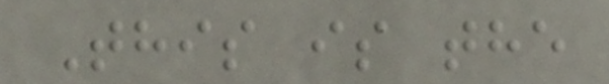This is the
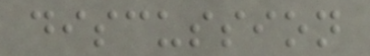discussion
